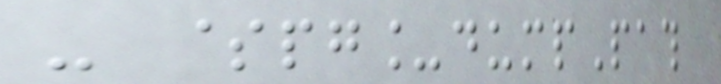- $pg_dumpPath
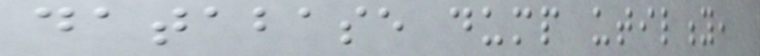database dump utility,
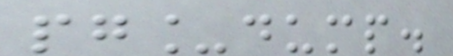pg_dump.
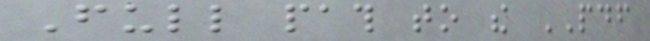Full path to the PDF
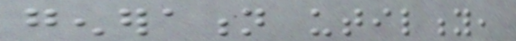generation utility,
